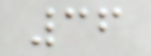36
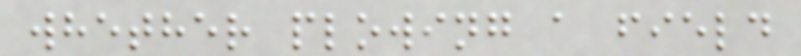whether plowing a field
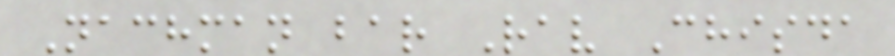Nachman bar Rav Chisda
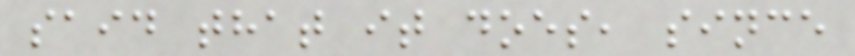said that it does, since
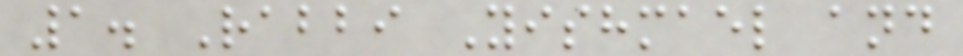1. Rabbi Yishmael and
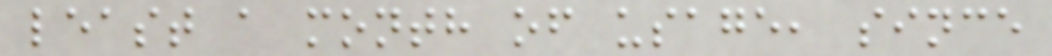least a month of usage, since
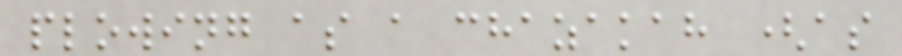plowing as a chazakah (as
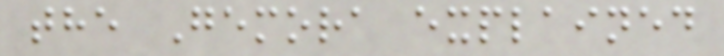the Gemora explained
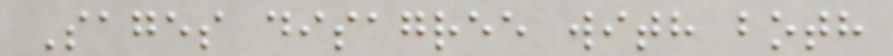Sages disagree with both
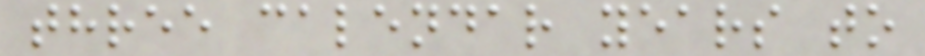three calendar years to
